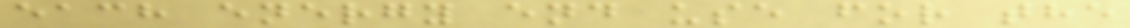each energy end use for the
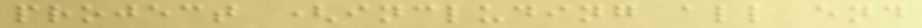project (including all end
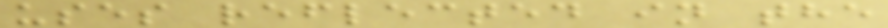uses reflected in the
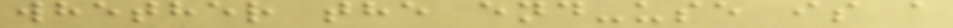whether the end-use is a
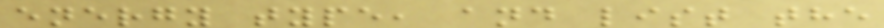energy type, and list the
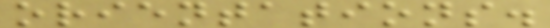orientations.
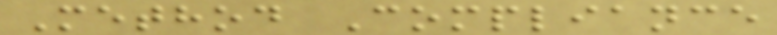Method Compliance
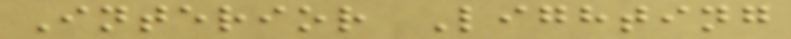Interior Lighting
